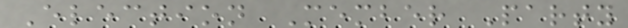Election Member Party
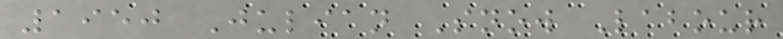1950 Julian Snow Labour
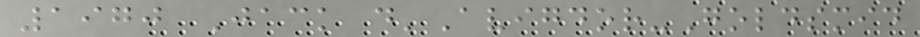1970 Jack d'Avigdor-Goldsmid
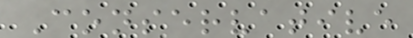Conservative
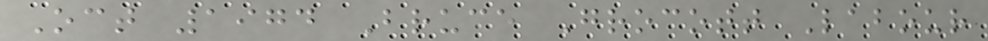Oct 1974 Bruce Grocott Labour
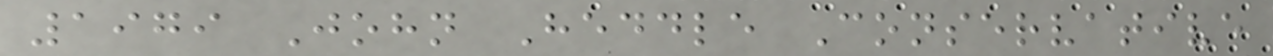1979 John Heddle Conservative
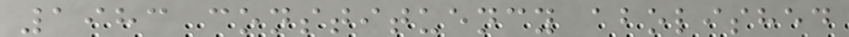1983 constituency abolished
